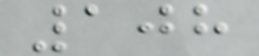108
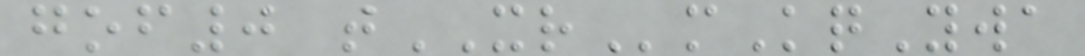gof0 tXRmKqYwa
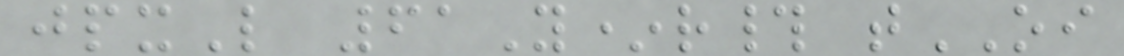jpxL 61Y*r# tOI
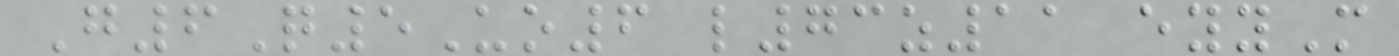G6Q5Uo6 l73z11 eyyM
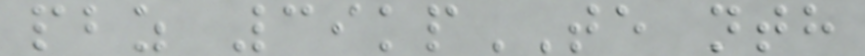pbz 39kpTE nth
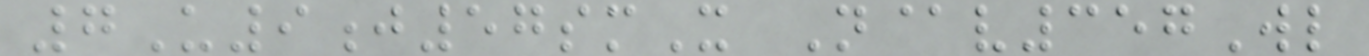7U9j57smX N@v357Wl
